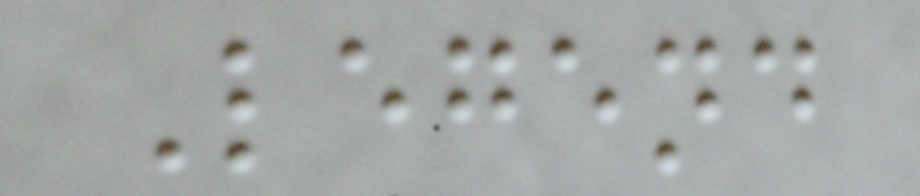Legend
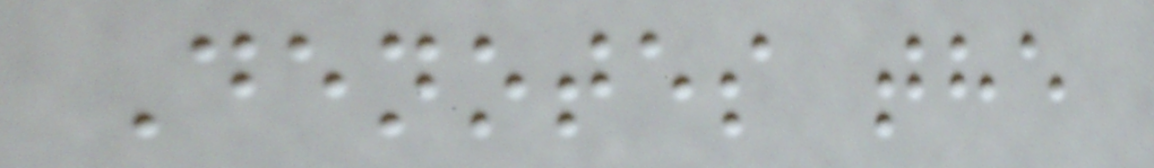Denotes the
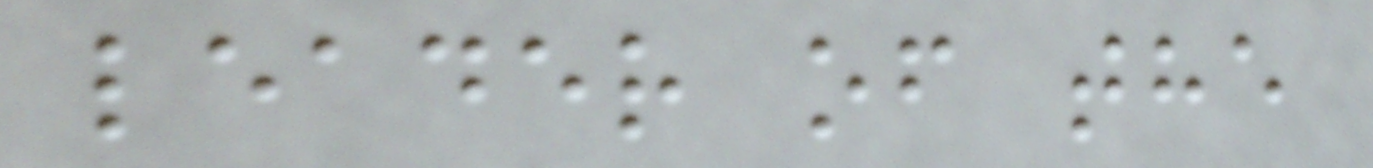leader of the
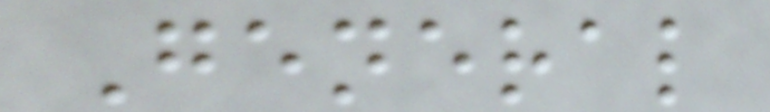General
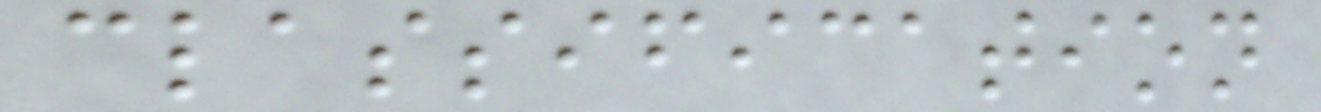classification
